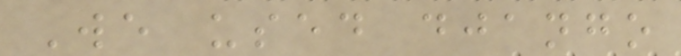We used django
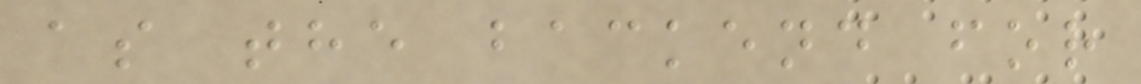as the backend for
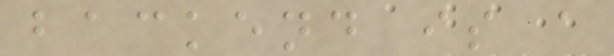backend is a
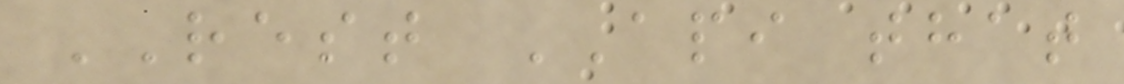REST API that
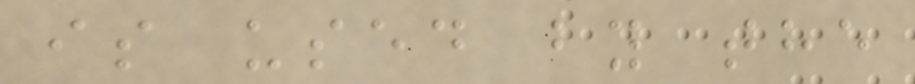is used by the
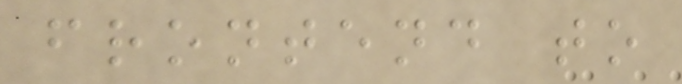frontend to
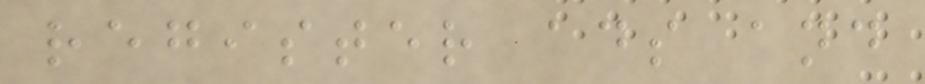register ads and
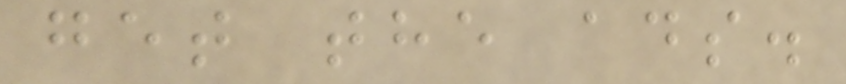get the ads.
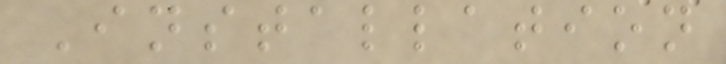Installation
